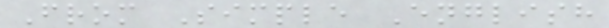From Simple English
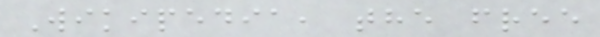Wikipedia, the free
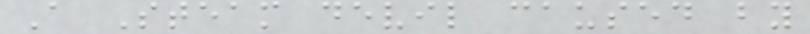A Steam devil caused by
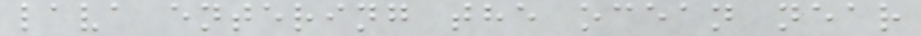lava entering the ocean near
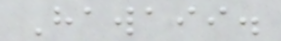Hawaii.
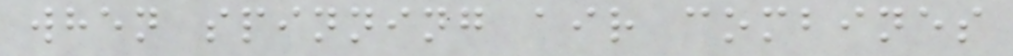when spinning air combines
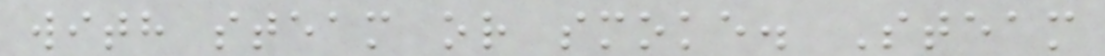with steam or smoke. Steam
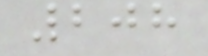208
